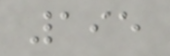195
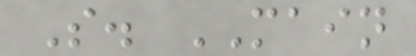S. MAIN
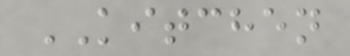KITCHEN
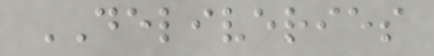DELIVERIES
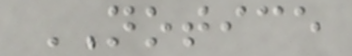NOTICE
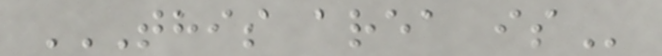THIS AREA IS
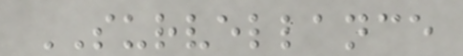SURVELLANCE
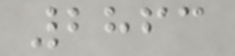2863
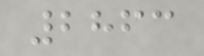2863
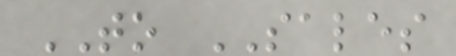TO SALES
